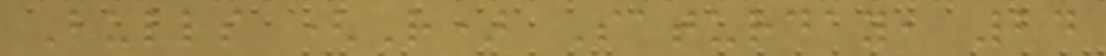Bulls (R) Saturday, 24
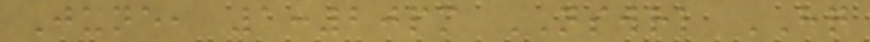June, 1:20pm NSWRL HQ
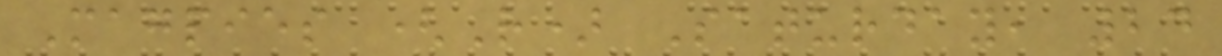Magpies (R) Saturday, 24
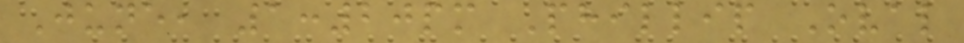June, 1:20pm Phillip Oval
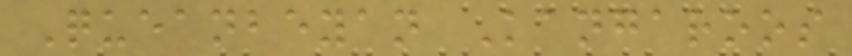Queanbeyan Kangaroos
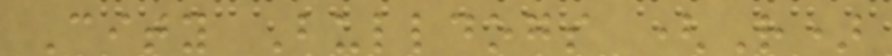City Bulldogs (R)
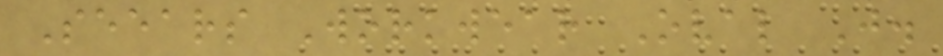Seears Workwear Oval J.
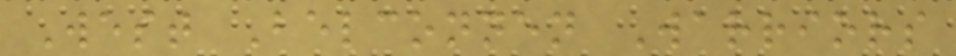West Belconnen Warriors
